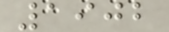1902
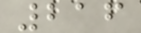216
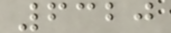6320
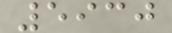5930
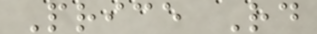Price Rd
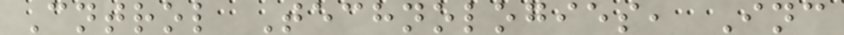Cntrol Technologies, Inc
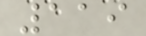119
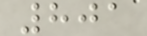801
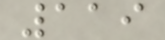119
